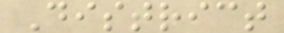District
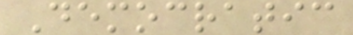Democratic
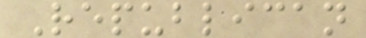Republican
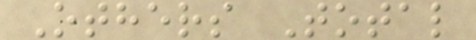Others Total
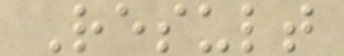Result
